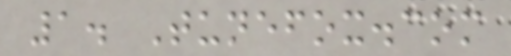1. Tunefox.com
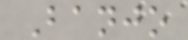Banjo
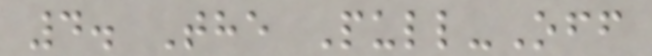4. The Pull-Off
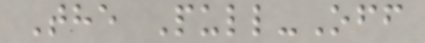The Pull-Off
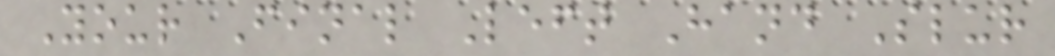Your Final Left Hand Slur
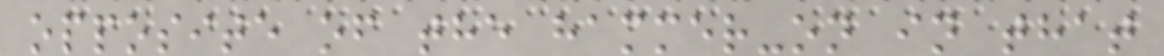opposite of the hammer-on in that
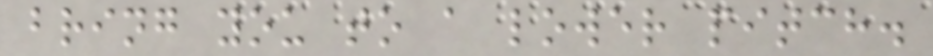bring you to a lower pitch.
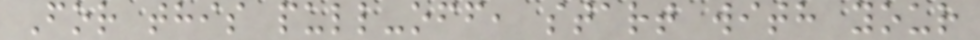For this pull-off, start with your
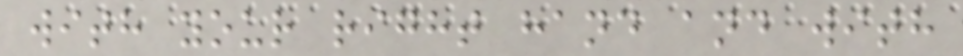with your right hand and with
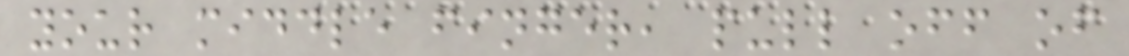your middle finger, pull off of
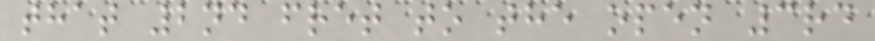that 2nd fret to the open 3rd
